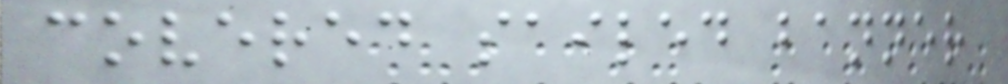covered sailed banner
